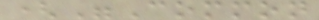("Common
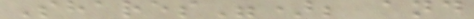Shares"); and
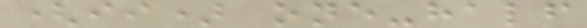(ii) one-half
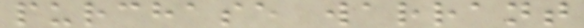purchase warrant
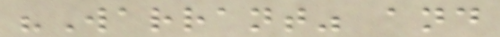"Warrant" and
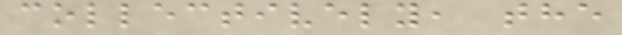collectively, the
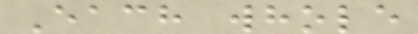Each whole
